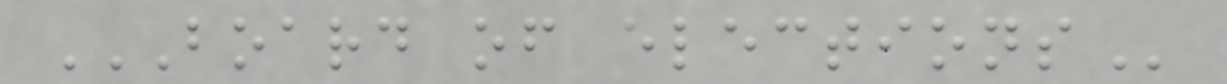BOARD OF ELECTIONS
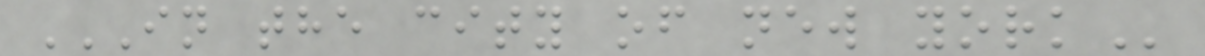IN THE CITY OF NEW YORK
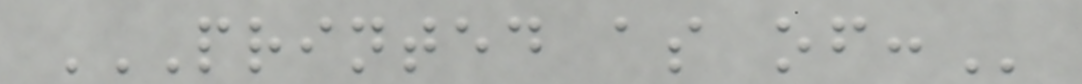PRINTED AS OF:
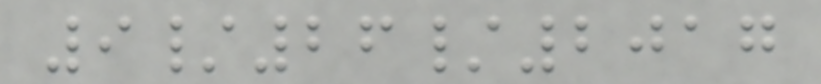9/26/2017
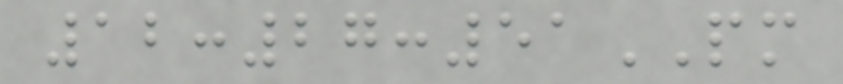12:27:51PM
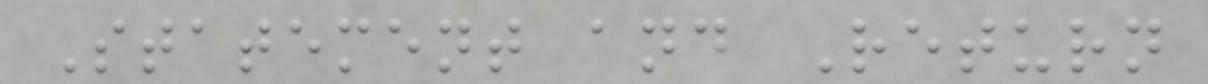Statement and Return
